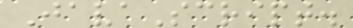JavaScript.
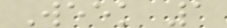Week 1
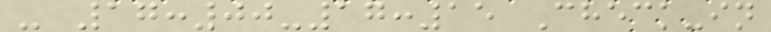- 17:00-17:15 Check-in
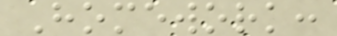Homework:
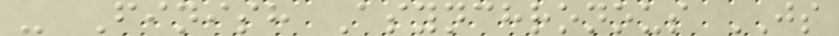- Finish Asynchronous JS
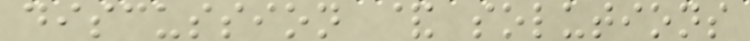discussion & solutions
